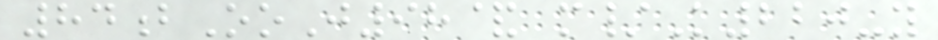84bOoJ98& m/K220-y
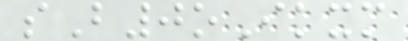sB0oIkxm
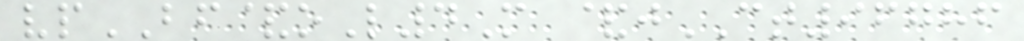vpBF&oL4M &jCT96786
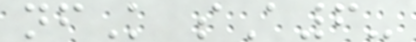nfK sA6-
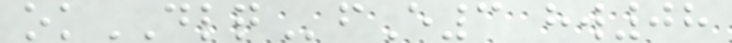okDLQfE3 hw08
